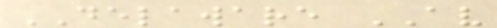DELAWARE AV
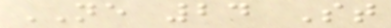NE 24 St
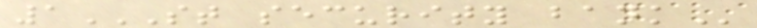1ST SECURITY BANK
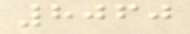8060
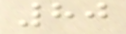80
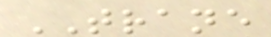TRANE
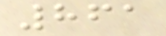861
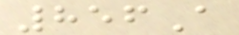856A
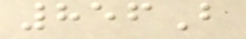856B
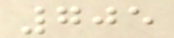705
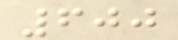600
